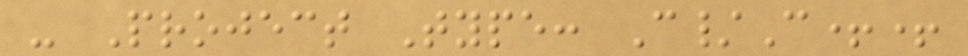- Project Type: C/C++
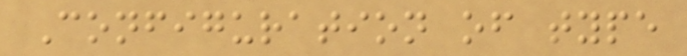Configuration of type
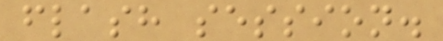flash session.
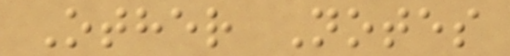Other Notes
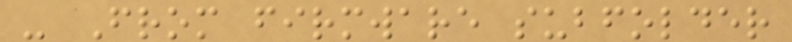- From firmware subfolder
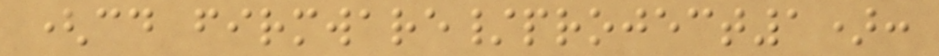(cd firmware/project1):
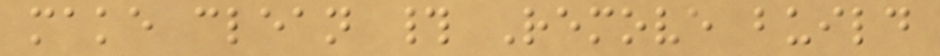make clean # Remove build
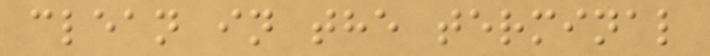clean in the terminal
